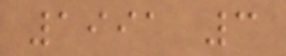1991 3
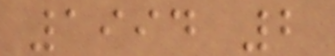1994 2
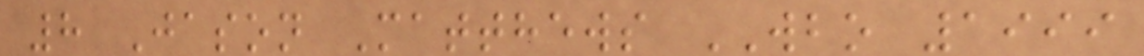8 Jason Matthews WBO 1999
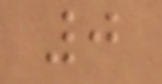0
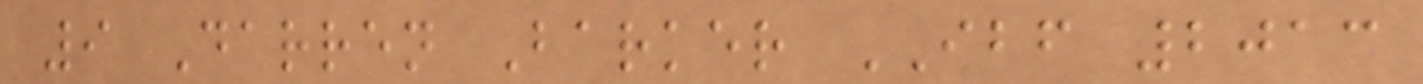9 Darren Barker IBF 2013
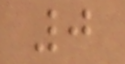0
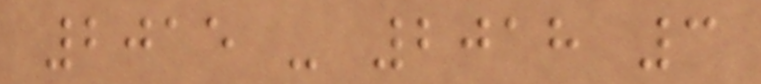2015 - 2018 3
